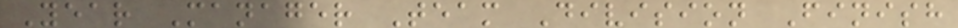Year Manager Team Division Finish
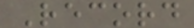Record
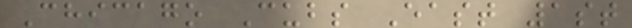Chicago Cubs East 1st
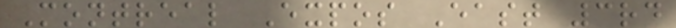Montreal Expos East 3rd
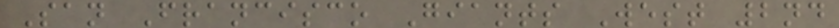San Francisco Giants West 2nd
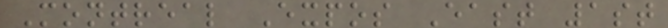Montreal Expos East 1st
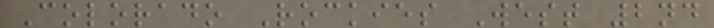Colorado Rockies West 2nd
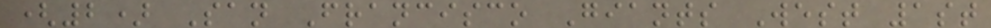(2) San Francisco Giants West 1st
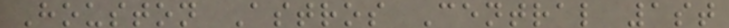Houston Astros Central 1st
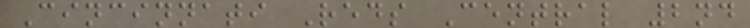Cincinnati Reds Central 2nd
